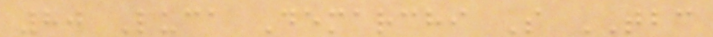80 Luca Demarchi S TBC
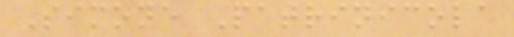Simone Patrinicola
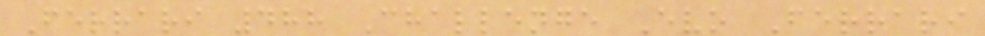Ferrari 488 Challenge Evo Ferrari
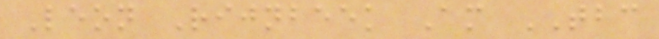Leon Rijnbeek Am TBC
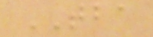TBA
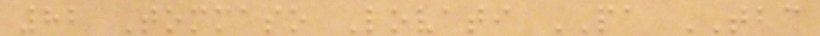82 Tommaso Lovati PA TBC
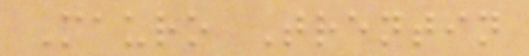Mauro Trentin
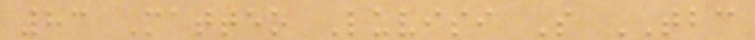83 Matteo Luvisi S TBC
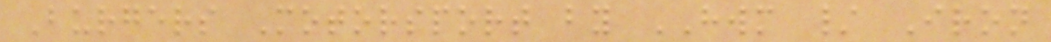Burgers Motorsport by HWM / Iron
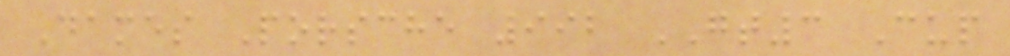Dames Porsche 992 GT3 Cup
